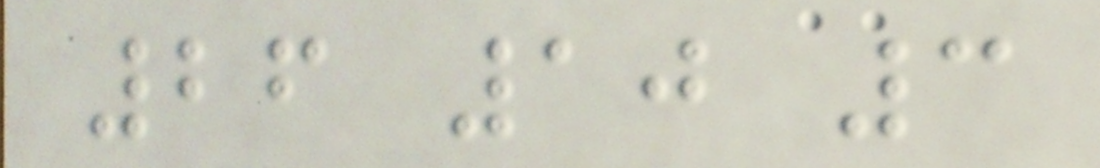26 10 3
